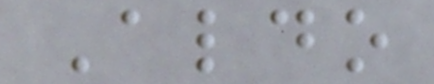Aldo
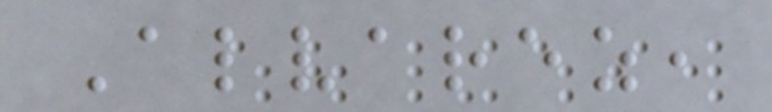Alvarez,
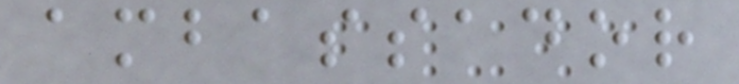ambassador
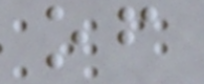of
